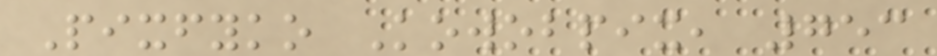Pixfyko Kowobpix, 753
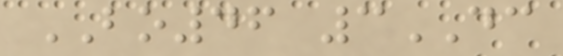BO46 3DC
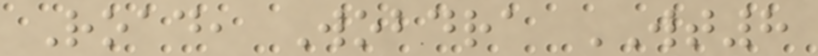Road, Wobdra WT8
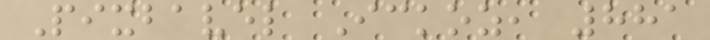Pixbavel Ickoz, 881
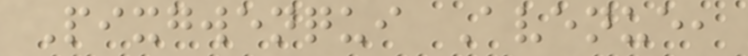Pixgwenqui Avenue,
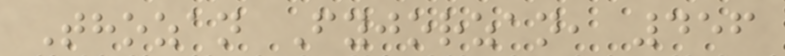Thozan Fyjorzan, 456
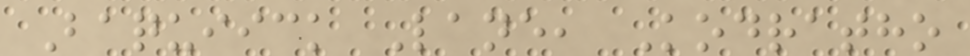Baquiick Lane, Kodratho
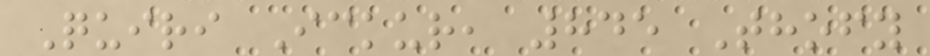Quiri Ickur, 845 Thofy
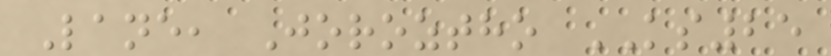Lane, Joroztho KS25
